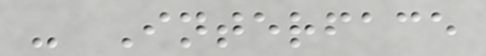- Interface
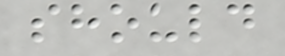should
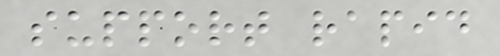support rapid
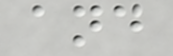and
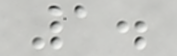1.
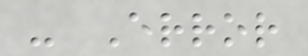- Error
